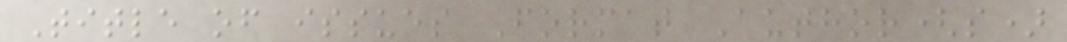Title of issues Format Author(s)
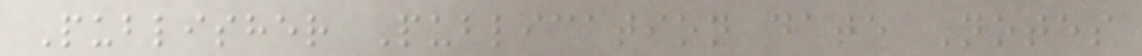Publisher Publication date Notes
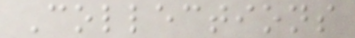Collections
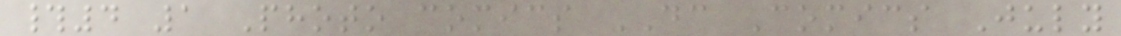#4 1 Photo comics DC Comics July
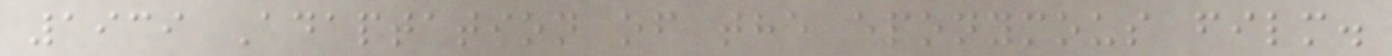1939 Adaptation of the eponymous film.
